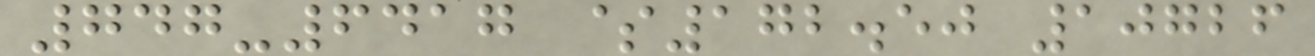747-6417 $172.50 10726
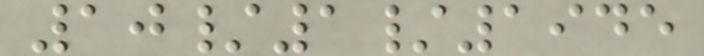10/1/1945
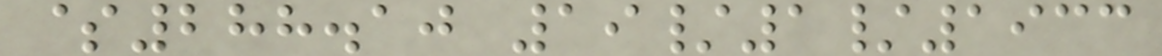$288.10 19/1/1933
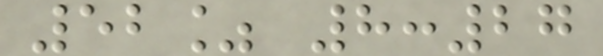52% 8:27
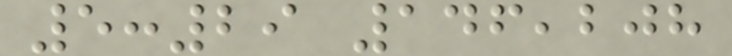5:29 146,208
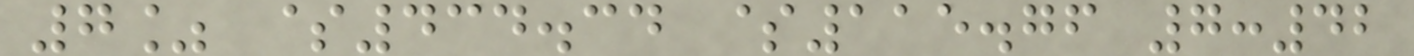7% $434.34 $115.76 7:42
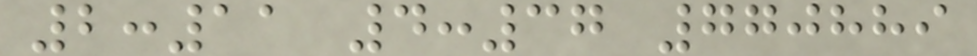2:11 4:37 770889
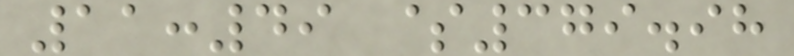11:49 $379.98
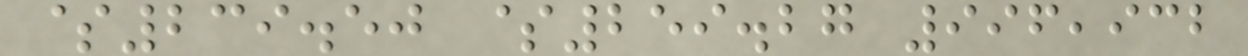$239.50 $259.27 996,932
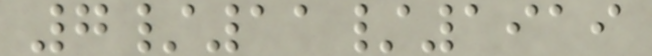7/11/1919
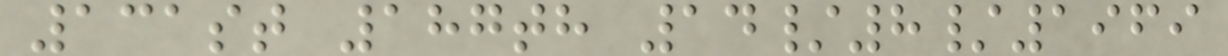131st 187th 14/8/1969
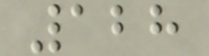128
